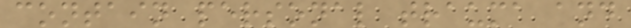contain personal trauma and
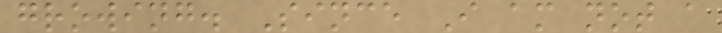growing. Since I am not a
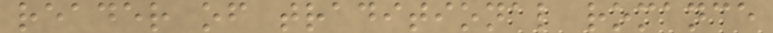reader of traditional romance
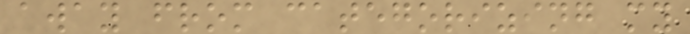away from categorizing my
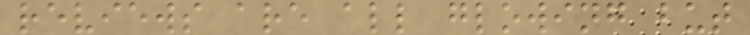reviews are all glowing but
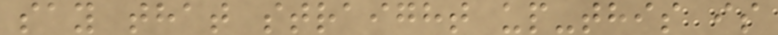say that straight up-this is
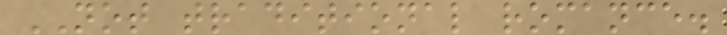NOT traditional romance.
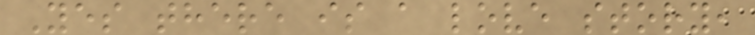Yes there is a love story,
